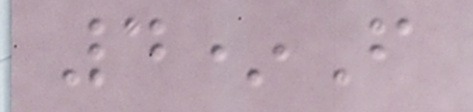4*F
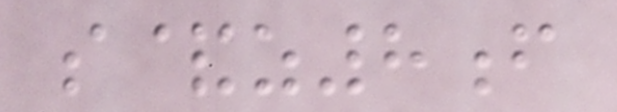s&z8f
